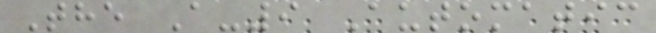The A-9 Automatic
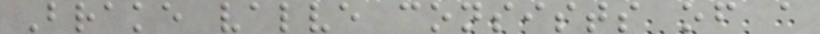Brake valve consists of a
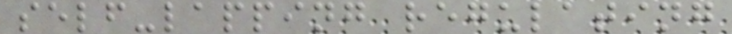self-lapping regulating
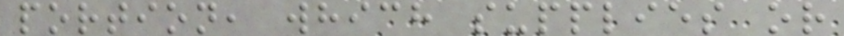portion, which supplies or
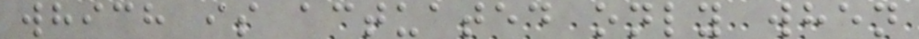which is actuated only when
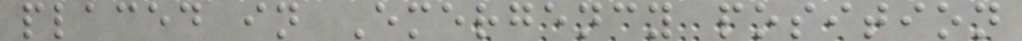placed in Emergency position
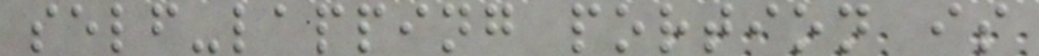self-lapping portion is
